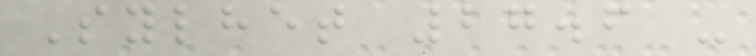Sylhet 27.6 -
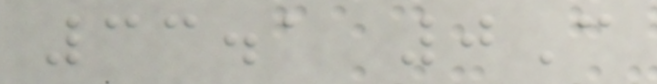33.1 0C
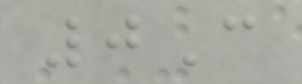0C
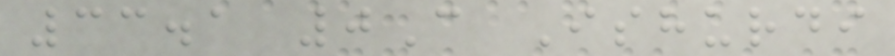33.1 0C Ishurdi
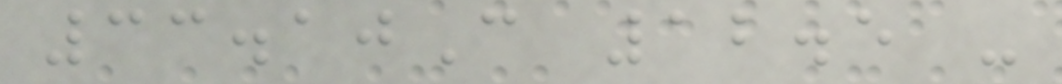33.10C 12.5 -
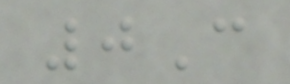0C
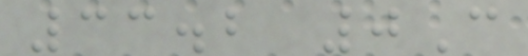33.2 0C
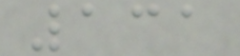131
